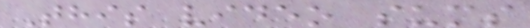This video sums
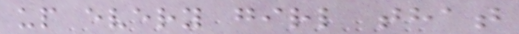up every girl that
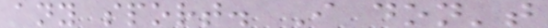any sport. I don't
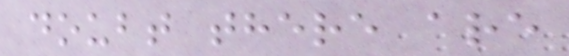doubt there are
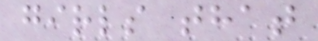girls that
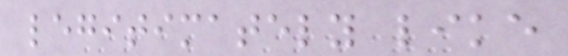legitimately like
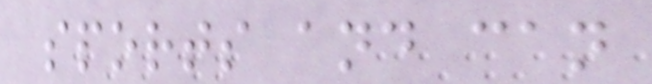sports and can
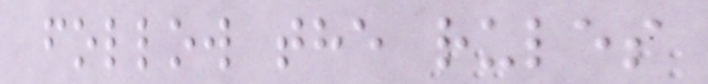follow the rules
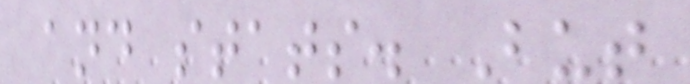and stats. But
